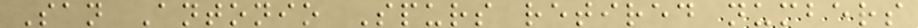San Antonio Spurs retired numbers
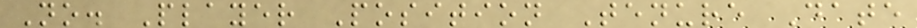No. Player Position Tenure Date
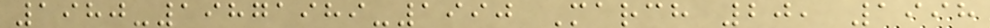1980-19871989-1990 March 20, 1998
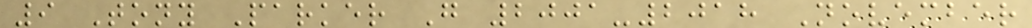9 Tony Parker G 2001-2018 November
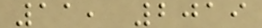11, 2019
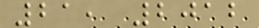21, 2012
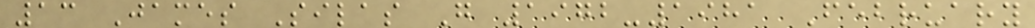13 James Silas G 1972-1981 February
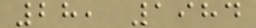28, 1984
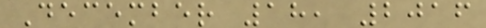December 18, 2016
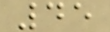45
